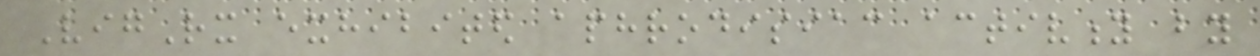VigRx exhibited aphrodisiac activity by
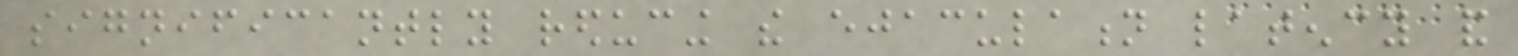significantly reducing the ejaculation latency and
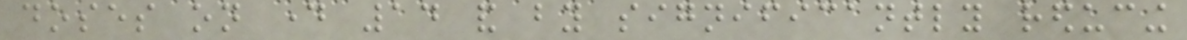doses on day 14 and by significantly reducing
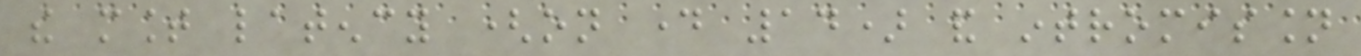the mount latency (on day 14) and intromission
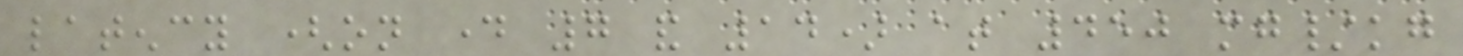latency (on day 7 and 14) at 450 mg/kg
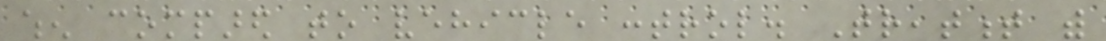when compared to vehicle control. Treatment with
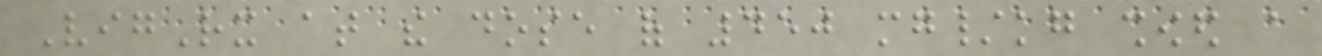VigRx at the dose of 450 mg/kg showed a
